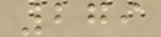279
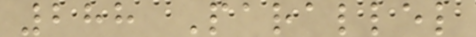288 Parallel
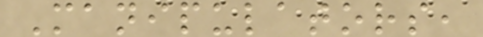Manipulators,
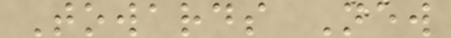Towards New
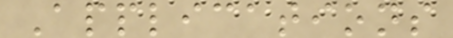Applications
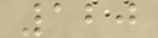120
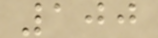100
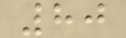80
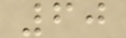60
